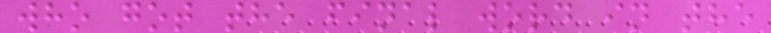who got the final word in the
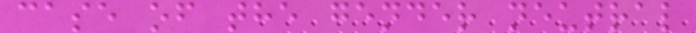case of the gender neutral
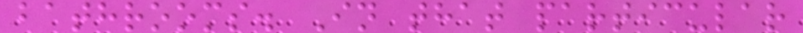bathrooms. In that particular
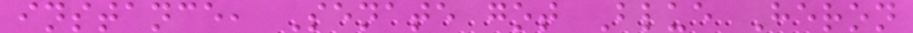instance, Senate got Blue Heron
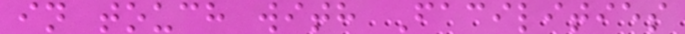in touch with Facilities
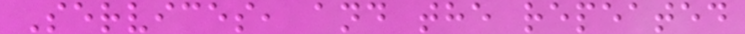Services, and the repeated
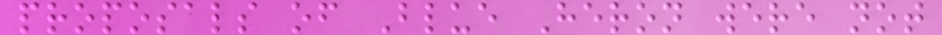proposals of Blue Heron were not
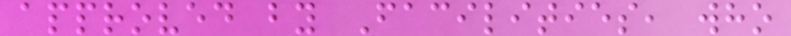approved by Facilities, who
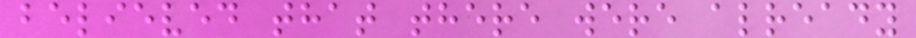believed that there were already
